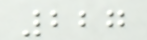227
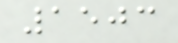1503
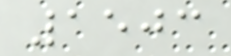1503
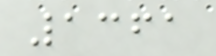1361
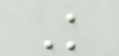K
